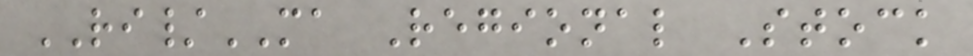RI/MA Regional Stock
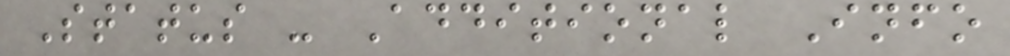Status - Additional Info
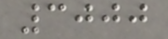3000
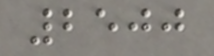2500
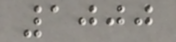1000
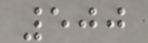500
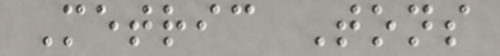Metric Tons
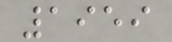1959
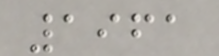1961
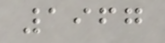1967
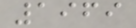1969
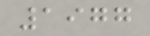1977
